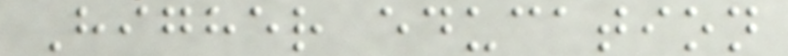Higher education
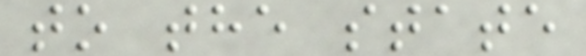to the state
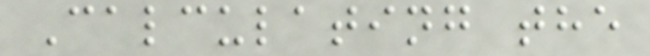Calculating the
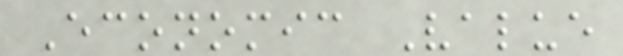Economic Value
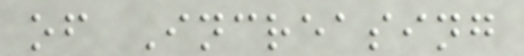of Increasing
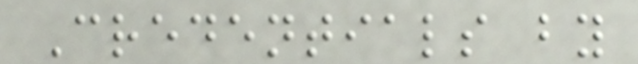Credentials by
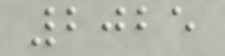2025
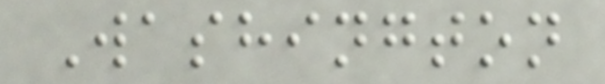Washington
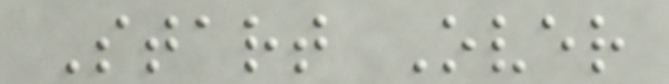Start Over
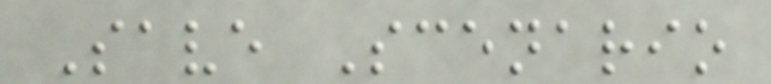Save Scenario
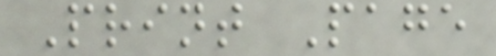Print Page
